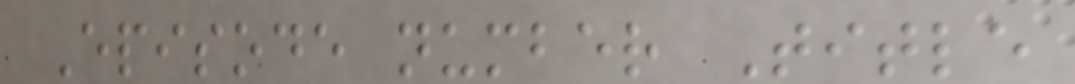Episode number Title
